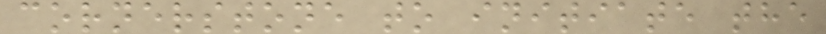cornerstone to initiate the
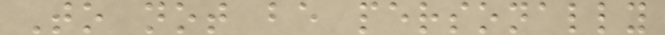To not be personally
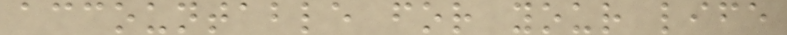accountable for your life
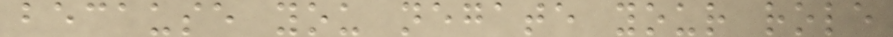because you negate your role
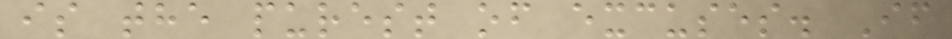is the purest of excuses. If
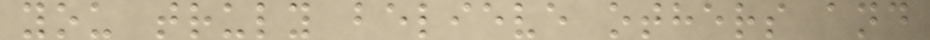you truly believe others and
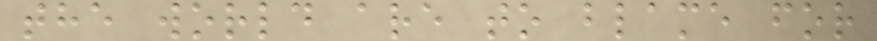the world are to blame for
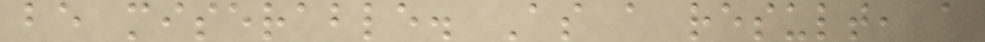be miserable. As a result, a
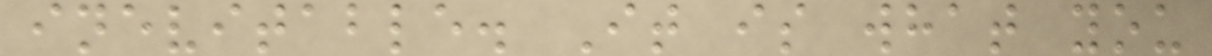inevitable. It is what you
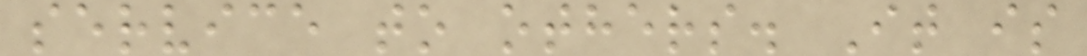service to others. It is
